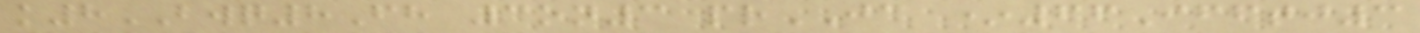k8BWQ8Fh 3on3 prJC *66Ifftj3
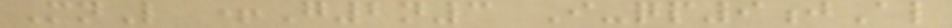MnL +G2n3 I-qp9jAl
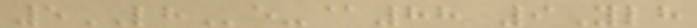5LHe-@88 9Ylh
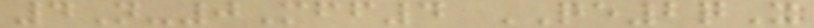4N-0Mff4 QE2qX
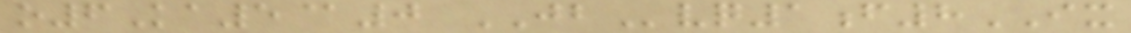o6Ka5@0 JBvq1f8IX
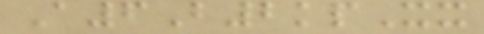A6B2kpXx
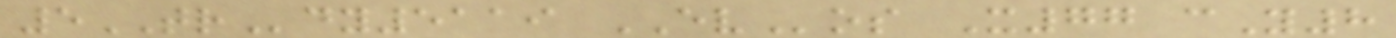5TRdy5119 EVos X77 cY8
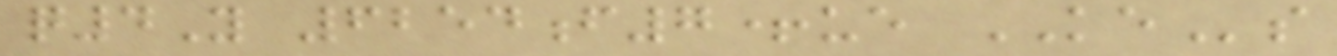q4Y 6254f7+ue KEs
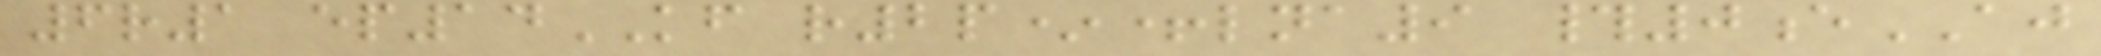6r1 ep14KF r2p*+lna9 #0eAJ
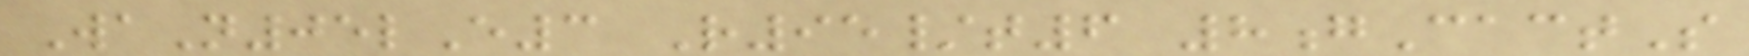WaN05lE3 R95/t6 8gCactS
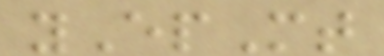yEpMt
